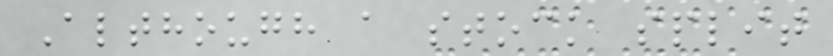Although a stock split
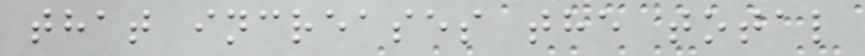that increases the total
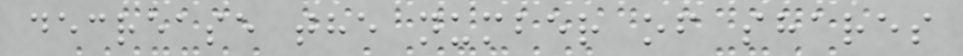decrease the number of shares
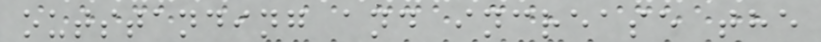outstanding and increase the
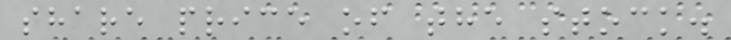share price of the stock.
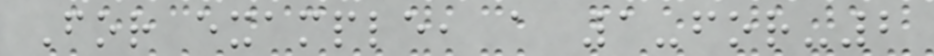For example, a 1-for-2
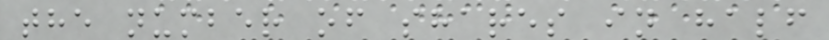the number of shares in half
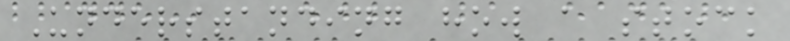Understanding how a stock
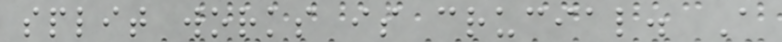split works is crucial. A
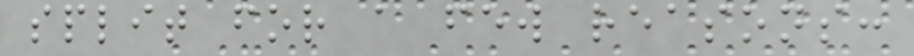split for a few reasons:
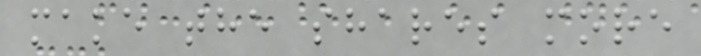make the shares more
